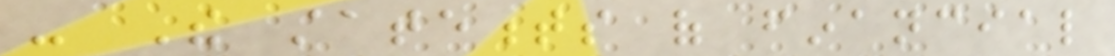- The statements of financial
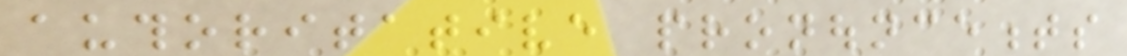authoritative pronouncements
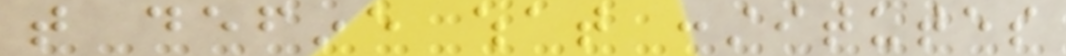that define what constitutes
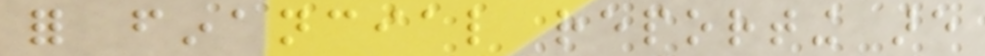for financial reporting are
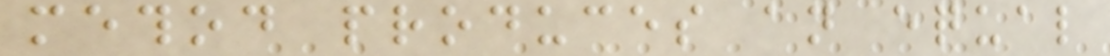method produces an equal
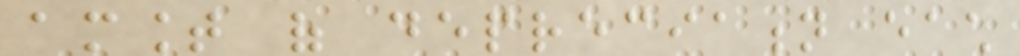amount of depreciation each
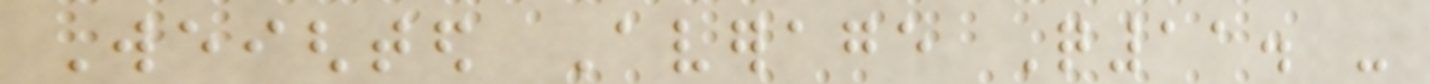Weighted Average Q11. -
